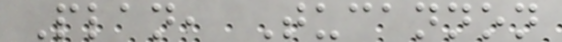Plan, Tucannon
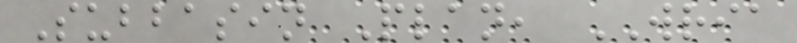Subbasin Plan, WRIA
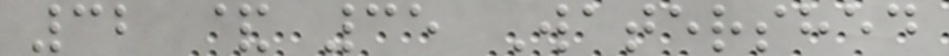32 & 35 Watershed
